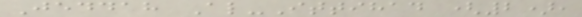Jeddah Al-Ittihad (2),
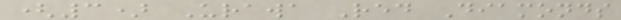(3) Urawa Red Diamonds
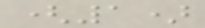(1)
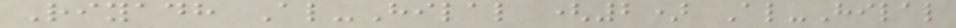Riyadh Al-Hilal (2) Al-Hilal
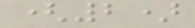(2)
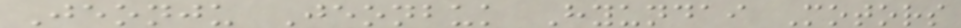Jeonju Jeonbuk Hyundai Motors
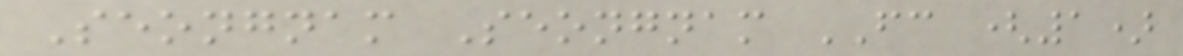Seongnam Seongnam FC (1)
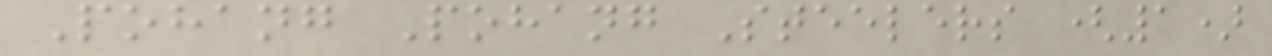Pohang Pohang Steelers (1)
